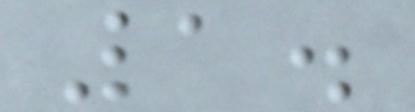1.
